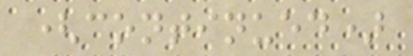(continued)
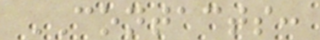CONTACTS:
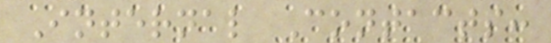Internal Contacts:
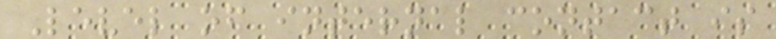Level of internal contact is
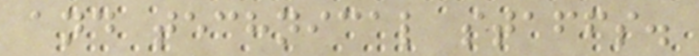and technical staffs.
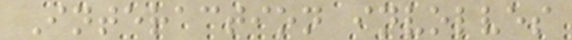Interaction involves
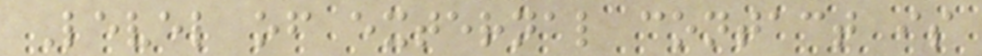Level of external contact is
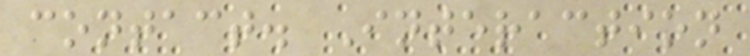contact. Interaction
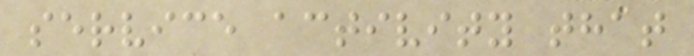service activity that
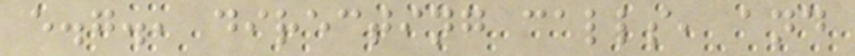e.g., directing calls, and
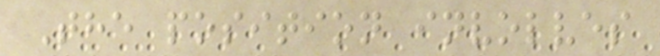The position involves
